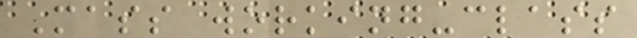Mass working-class
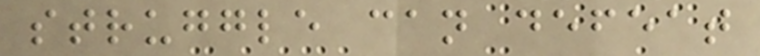struggle can defeat
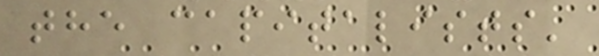the capitalists'
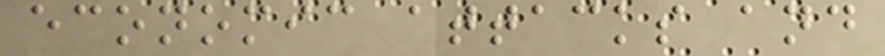economic attacks and
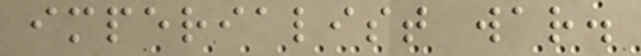imperialist war.
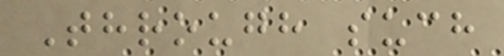Through such
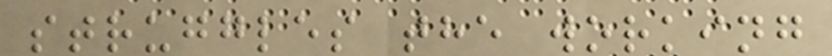struggles the working
